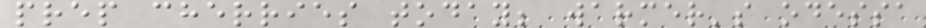prep cherries today; warmer's odessa
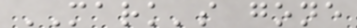MARK's gone
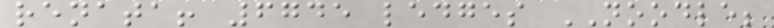renata! 6745 ledges NOODLE;
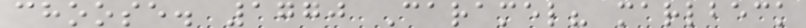choose. 1770 Caramel? marlbeck
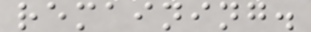remaining.
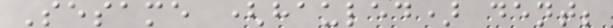Sesame (hauled) dent;
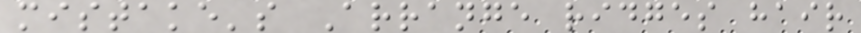mistake's Arrange ridges hair
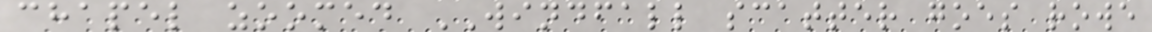chapel zoomed WINDFALL scatter goes rowe
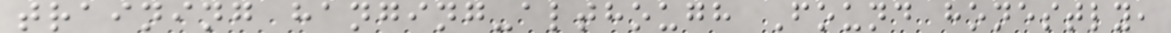training hanging-although Found honestly,
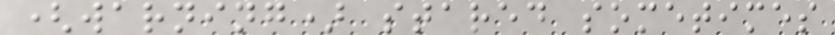(warning) stared sometimes
